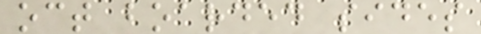oct boarded sides
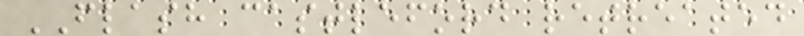FLASH castleford retreated
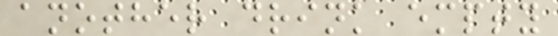another drink empty
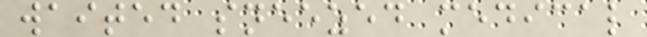waited sneezed medical
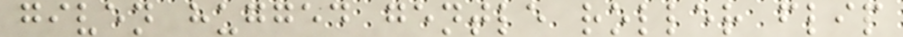given hugged gentle roller flip
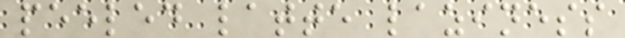peeled latte laziness
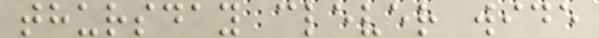thursday clever wide
